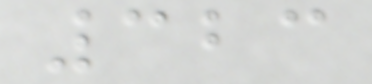323
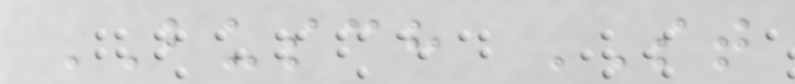BUSCH ST
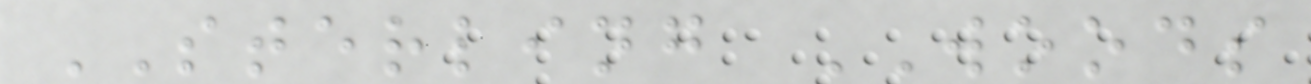STERLING WOODS
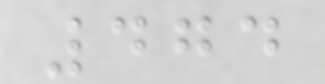474
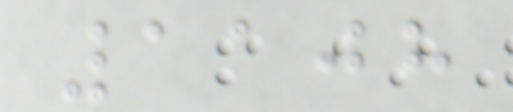1108
